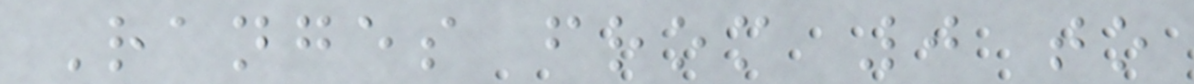Ranges from 0 to
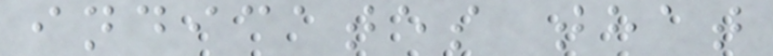indicates that
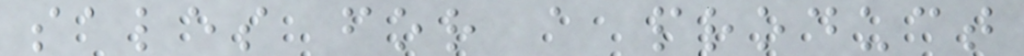sales for a product
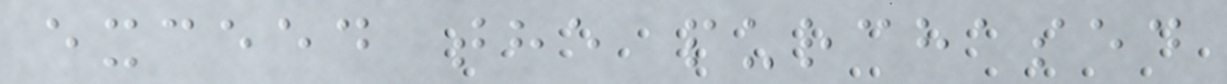exceed the purchased
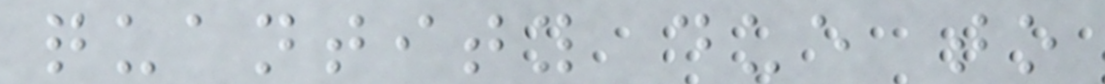quantity due to
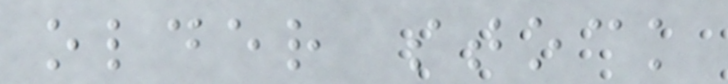older stock
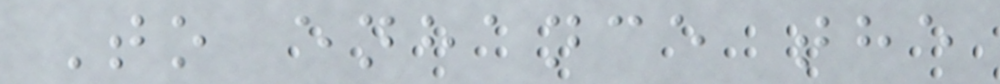To enhance the
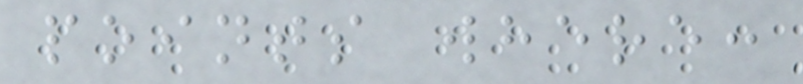points where:
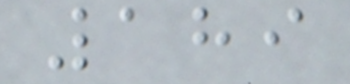189
